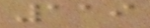119
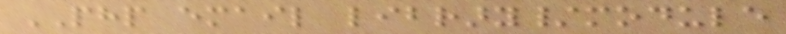PHP email library/module
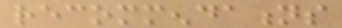recommendations
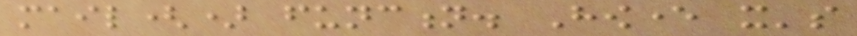mail() function. However it's
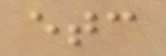etc
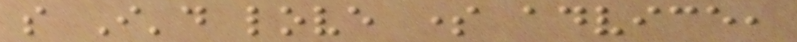so I'd love some advice,
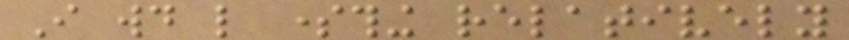I would like something relatively
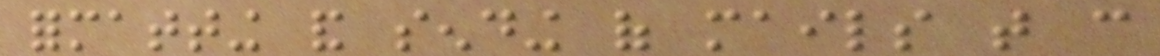formatting and sending of mails that can
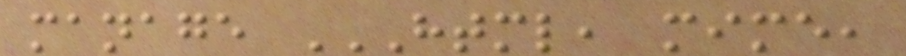manage HTML, MIME,
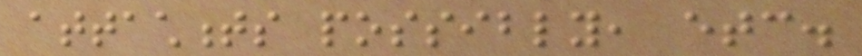attachments possibly, etc.
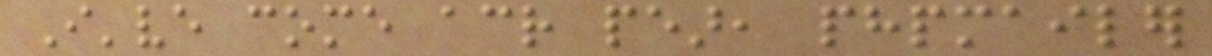I've come across pear, phpmailer
